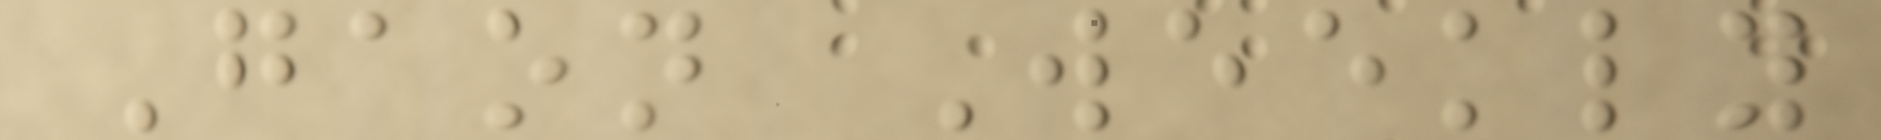Gaon Weekly
